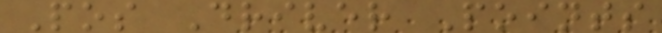Pos Driver Points
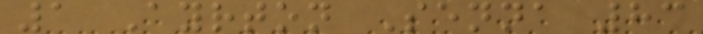1 Ayrton Senna 83
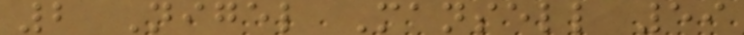2 Nigel Mansell 59
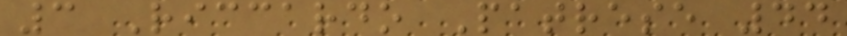3 Riccardo Patrese 44
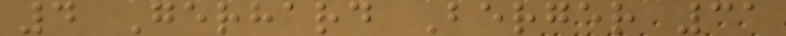4 Gerhard Berger 31
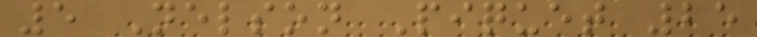5 Nelson Piquet 25
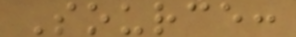Source:
